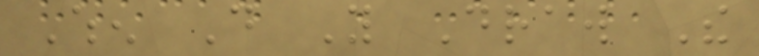When Do You Draw The
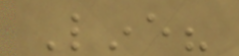Line?
